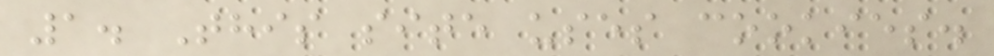1. This site uses cookies.
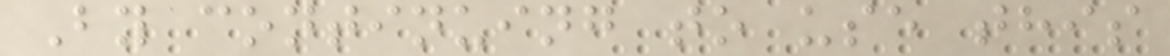By continuing to use this
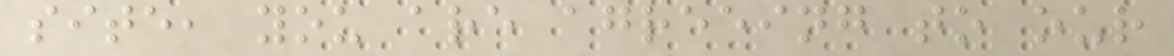site, you are agreeing to our
